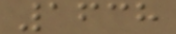1638
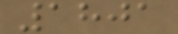1801
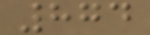874
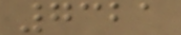7321
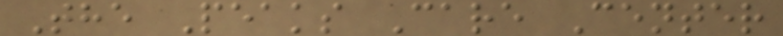The Peaks Care Center
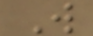W
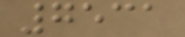7531
